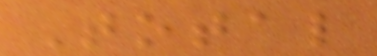Total
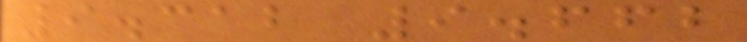9.312 9.662
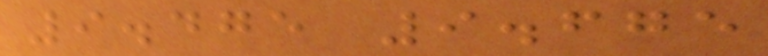9.475 9.675
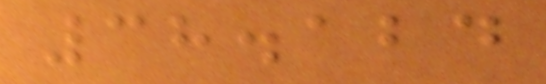38.124
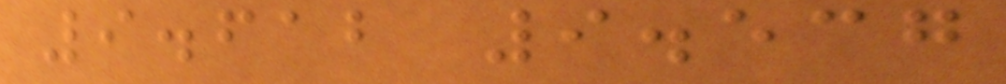9.612 9.537
